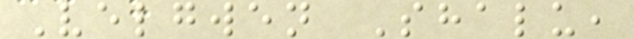Velgwen Shalu,
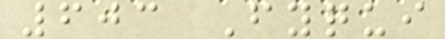603 Fyqui
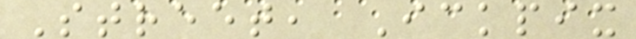Street, Ickpix
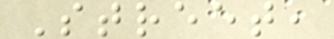Street,
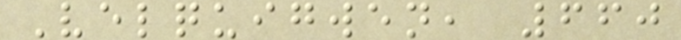Velquigwen, 660
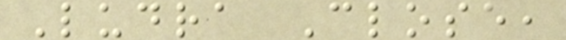Ludra Close,
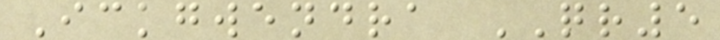Ickgwendra QR5
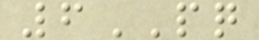6PQ
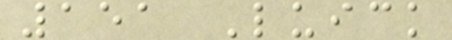151 Luick
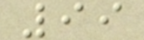99
